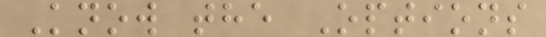Know the Options
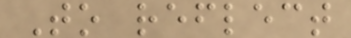To reflect
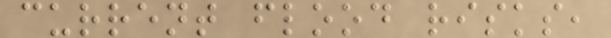current flood risks,
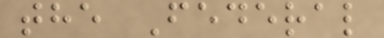the Federal
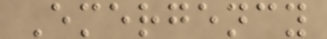Emergency
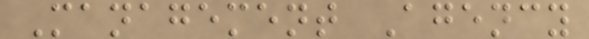Management Agency
